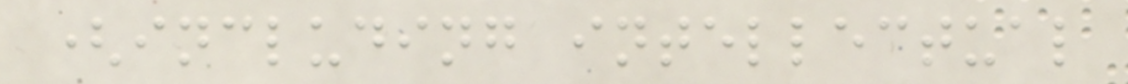(including intellectual
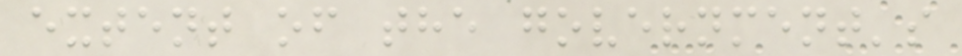extent of the government's
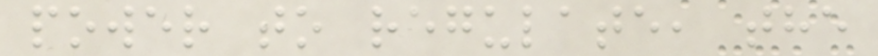power to regulate, the
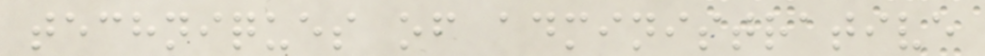techniques of administrative
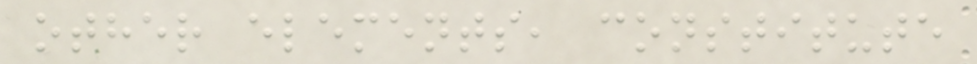other elements, constitute
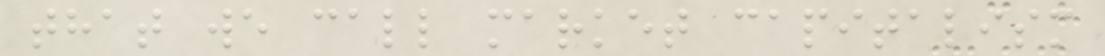that we call market capitalism
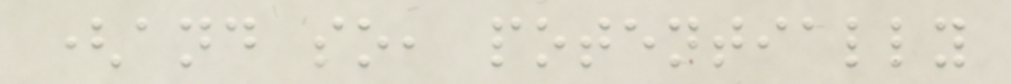(and so, potentially
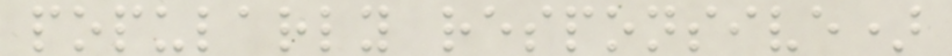popularly responsive)
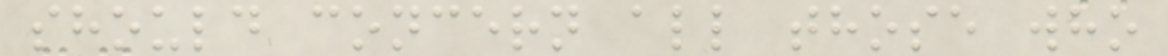should concern all those who
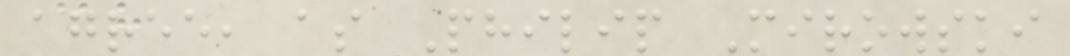agree, as Philip Mirowski
